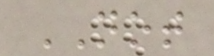NOT
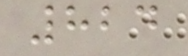824
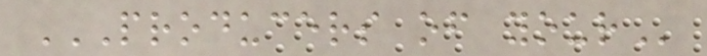PRODUCERS OF YOUR
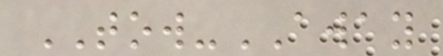TOW-AWAY
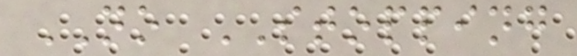NO STOPPING
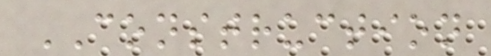CONSTRUCTION
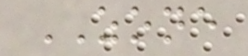ZONE
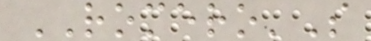ROMERO'S
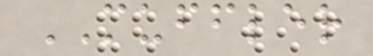MUFFLER
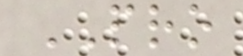PRO
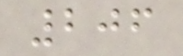206
